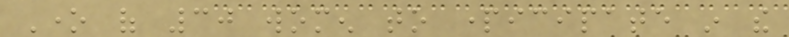One of 30 women to participate in the
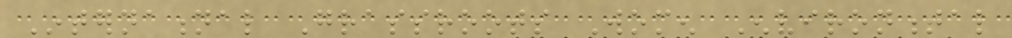International Grassroots Women Environmental
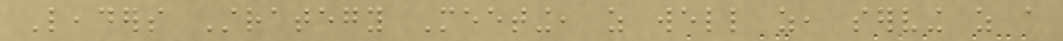Leaders Strategy Meeting, as well as, serving as a
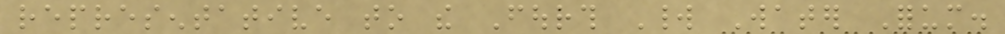representative to the Fourth World Water Forum.
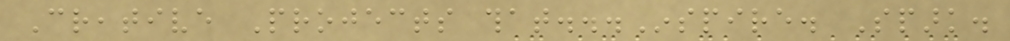Creative Projects that...Inspire. Spark.
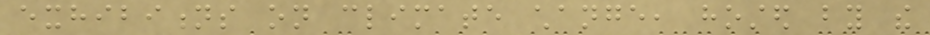exhibitions on climate change, hosted by the
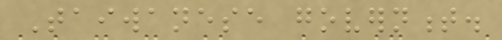Taiwanese government.
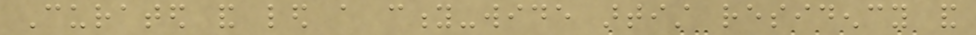Curated and led a city-wide artist residency and
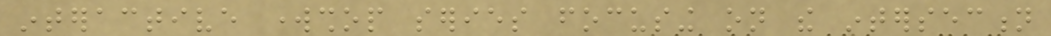interactive workshop series focusing on the intersection
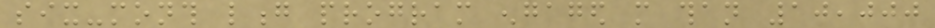six-month long program engaged more than 10,000
